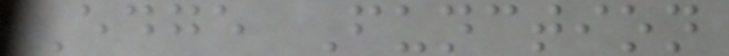Edge Function
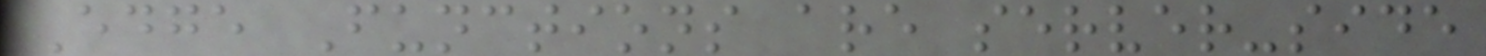Edge Functions are server-side
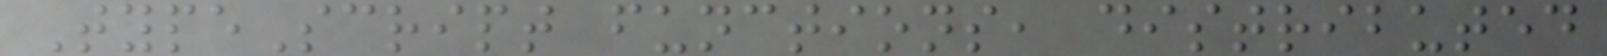TypeScript functions, distributed
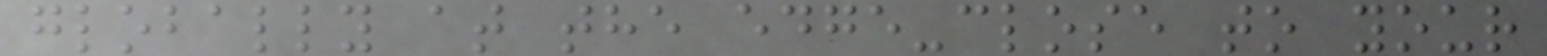globally at the edge-close to your
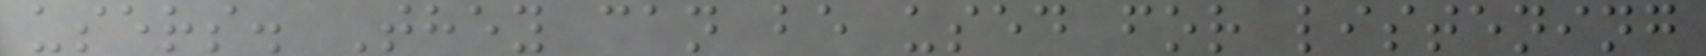users. They can be used for listening
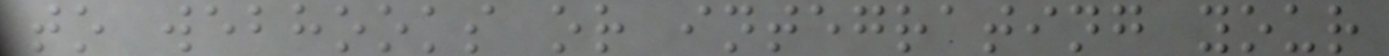to webhooks or integrating your
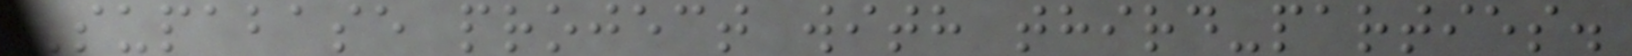Supabase project with third-parties.
